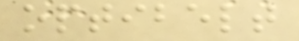optibelt
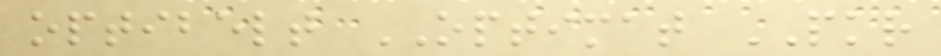optibelt OPTIMAT PKR
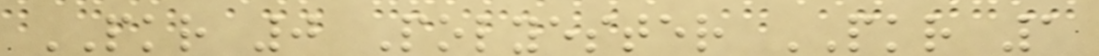PKR 0 Polyester PKR 1
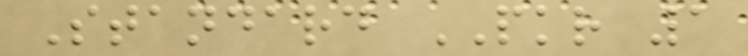Standard PKR 1
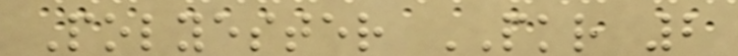Polyester PKR 2
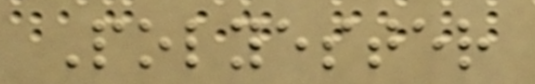Polyester
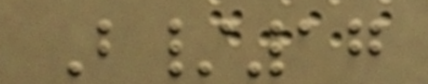B/17
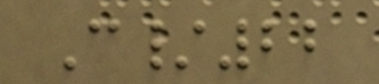C/22
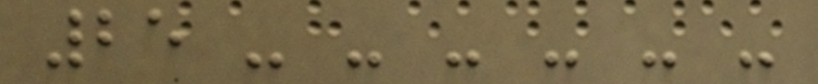25 - - - - - -
